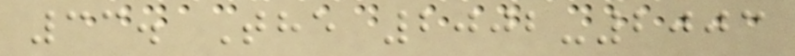33. The 2002-2003
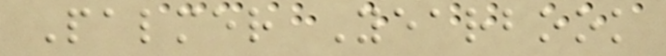Palmer Yearbook
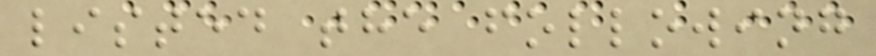listed the following
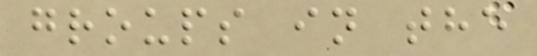groups in the
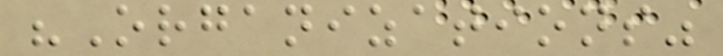"Organizations"
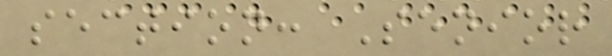section: Senior
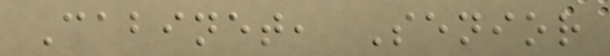Cabinet, Senior
